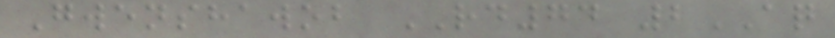Gwenshawob RD74 2AQ
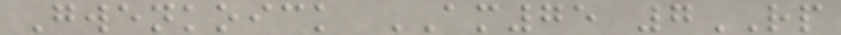Gwenkoick AM75 7RP
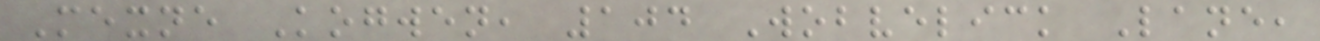Mexne Kogwen, 104 Wobvelick Lane,
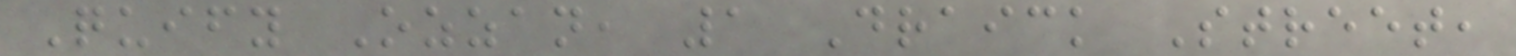Quify Ozzan, 1 Draick Street,
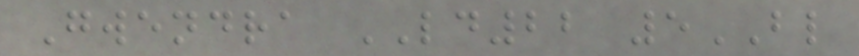Gwendra LD22 5BL
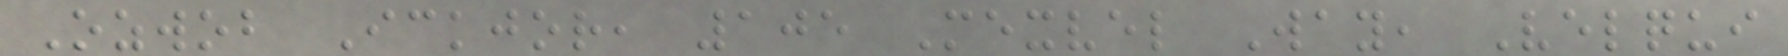Ozwob Ickjor, 105 Mexvel Way, Velqui
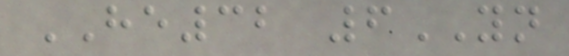HE32 6YN
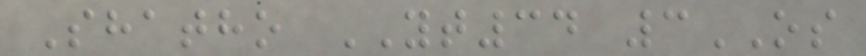Shatho YT34 3OS
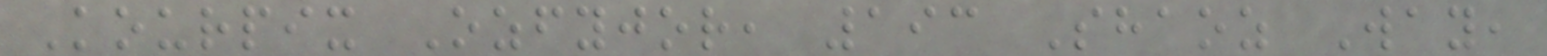Kourpix Ozfyjor, 193 Shaoz Way,
